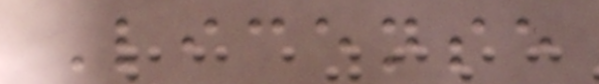License
